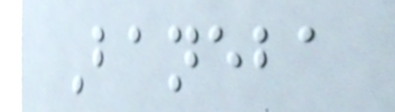Baneba
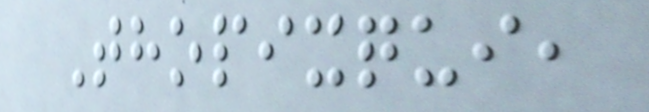Thopixqui,
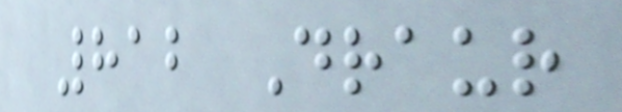812 Draur
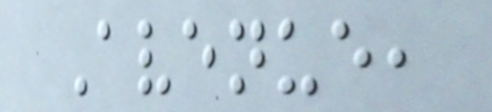Avenue,
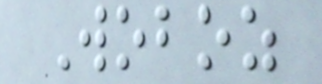Woboz
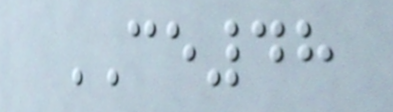CE48
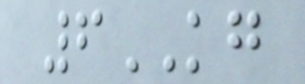6KG
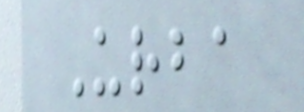Urba
